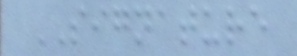SIGNATURE
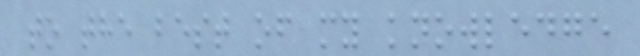to the best of my knowledge
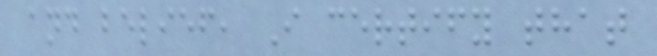and belief, I certify that
